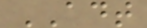ADT
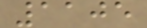1105
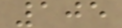105
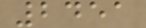2451
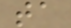ta
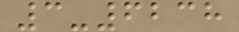3-6238
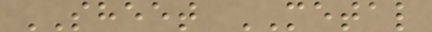SHEET METAL
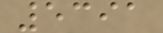5391
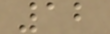12
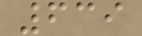639
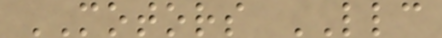MOTORS LLC
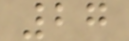27
